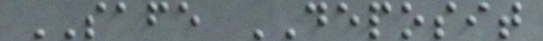SAFE DEPOSIT
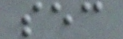sec
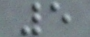5
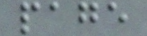page
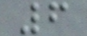6
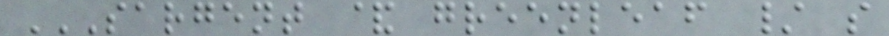SARGENT & GREENLEAF / S
